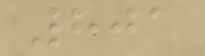801
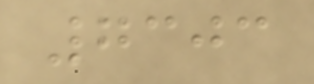7303
